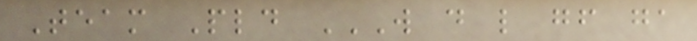Team Pld W D L GF GA
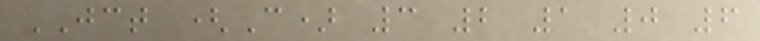JCT (C) 3 2 1 0 6
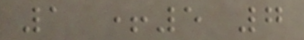1 +5 7
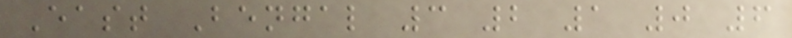East Bengal 3 2 1 0 6
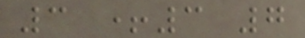3 +3 7
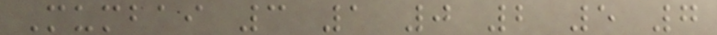Mumbai 3 1 0 2 5 7
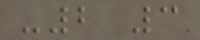-2 3
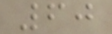60
